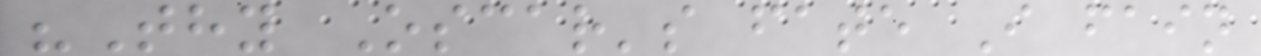"Thy Oscar's fate I fain
